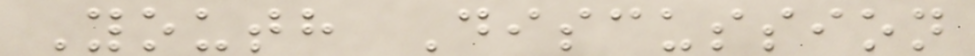Youth Discussion
